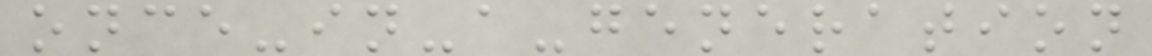once-in-a-generation
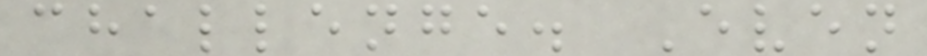challenge. Even
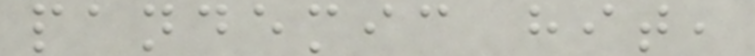pandemic hit,
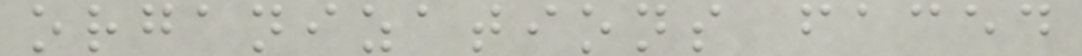organizations faced
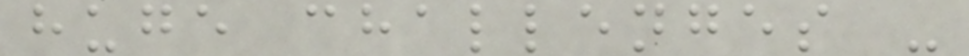huge challenges -
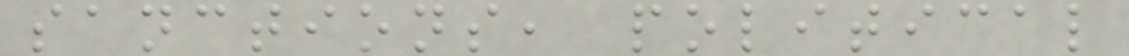sanctions, political
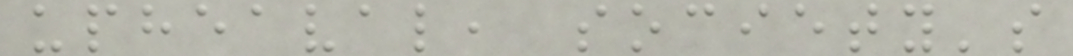upheaval, society's
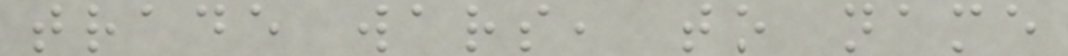trade wars, to name
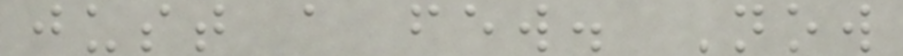just a few. Now
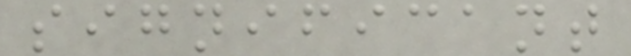significant
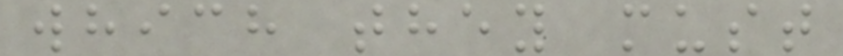which they must
